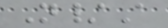N/A
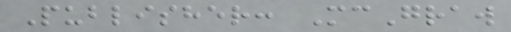Publisher: McGraw
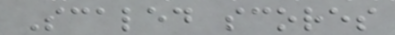Scaled scores
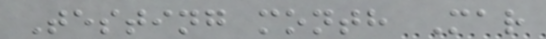Testing month Mar
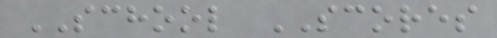SCHOOL SCORES
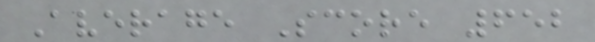Average Score 652
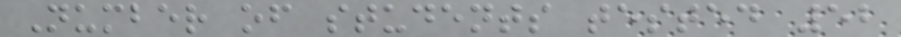Number of students tested 52
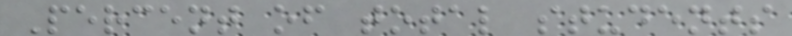Percent of total students
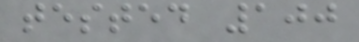tested 100
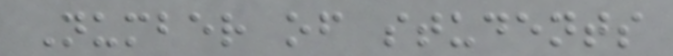Number of students
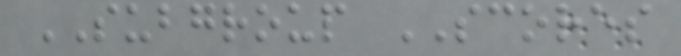SUBGROUP SCORES
